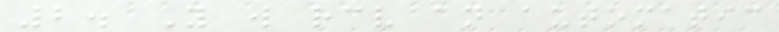2. You will receive an automatic
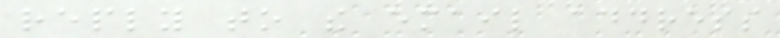reply to the email address
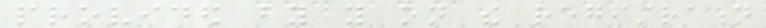provided by you on the registration
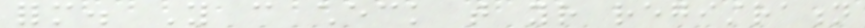form. You can check that your registration
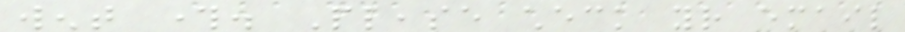went through. Please check your email
